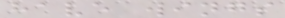have wings
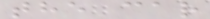the car
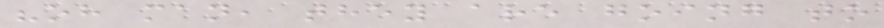"oh man, they are going to
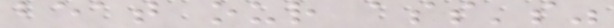beat our ass's"
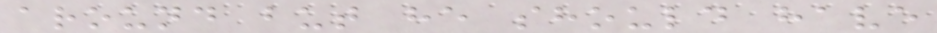around but he should have
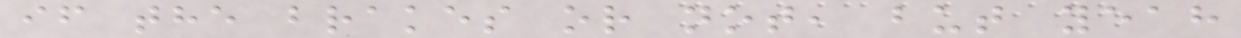if the brakes or not, but yeah
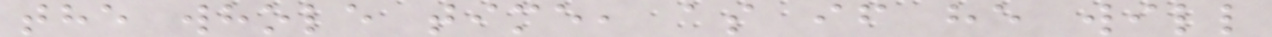the whole time, as if he will
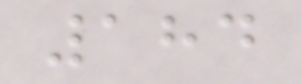184
